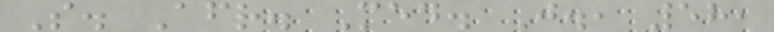S. Afr. Med. J., 58,
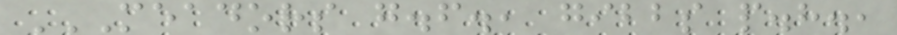MEADORS G.F., GIBBS P.H.,
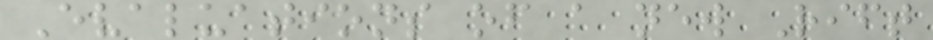Evaluations of a new Rift
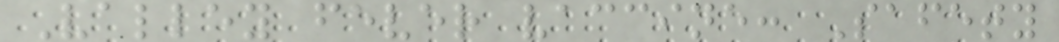Valley fever vaccine: Safety
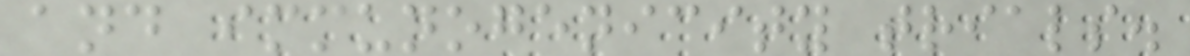and immunogenicity trials.
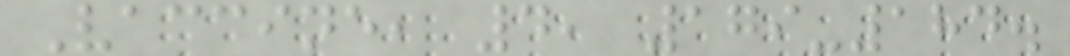Vaccine, 4, 179-184.
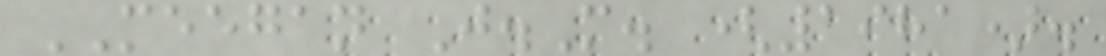MEEGAN J.M. (1981).
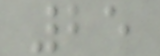25
